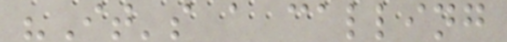"It's a calling
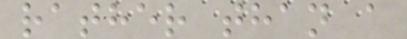rather than a
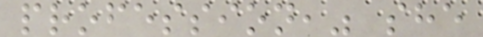profession," she
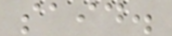said.
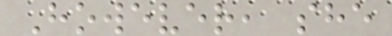However, she
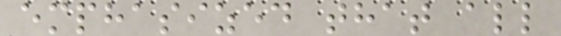emphasized that all
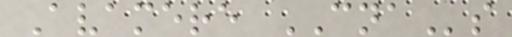Avamere CNAs
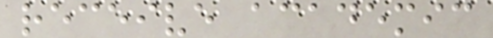receive academic
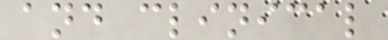and clinical
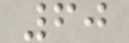60
